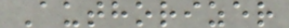Authorizer
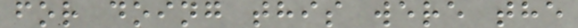for doing this were the
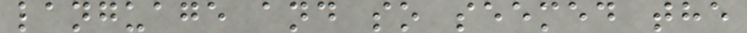language and so seemed the
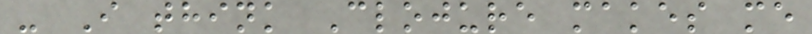- I think Clojure makes me
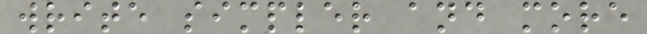write simpler and more
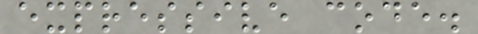expressive code.
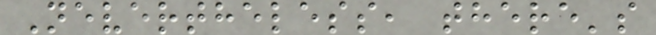Nevertheless, there's
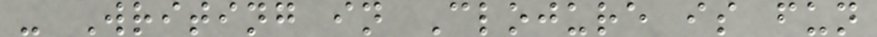- Writing in Clojure is fun
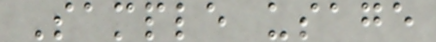Sample usage
